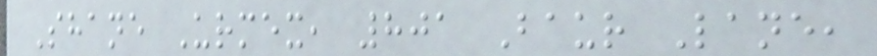Shane Urmex, 801 Baur Lane,
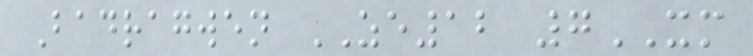Badragwen ZE12 7XM
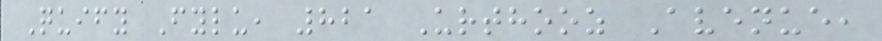Quify Fylu, 821 Urthooz Avenue,
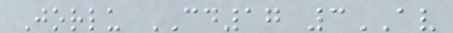Jorlu CD17 3AV
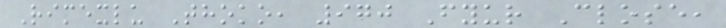Rimexlu Thoko, 970 Fyur Close,
